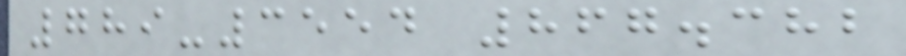789-3554 867.382
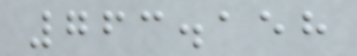763.158
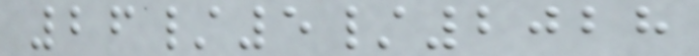26/5/2028
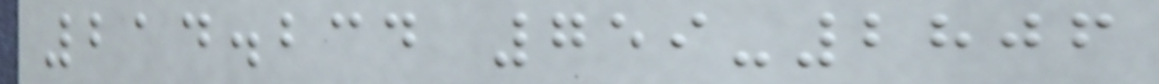214.234 759-2806
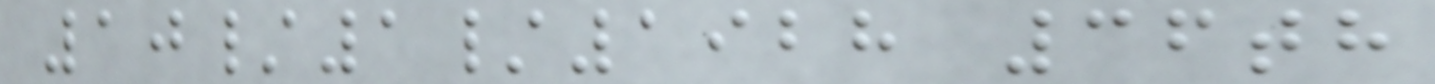10/1/1928 36th
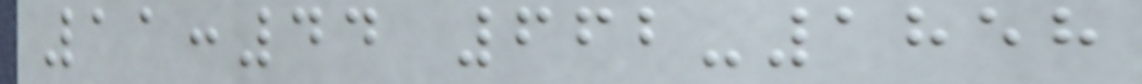11:44 662-1858
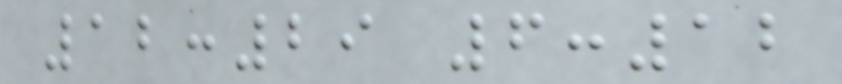12:29 6:12
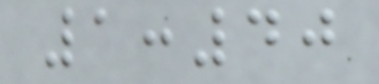1:40
